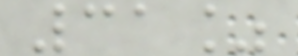31%
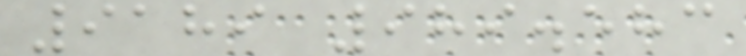9189 989.583
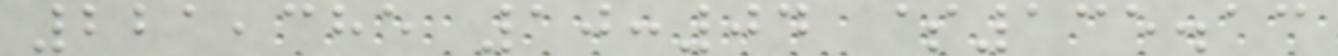221,385 10:04 $135.13
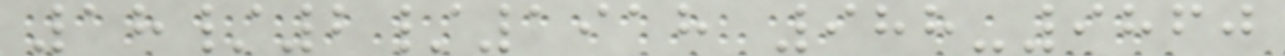18/2/1918 988-9860
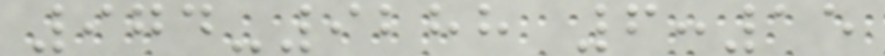974-9288 6:15
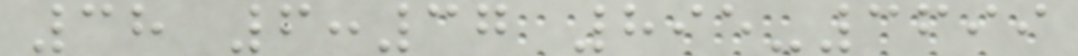38 6:37 895-3699
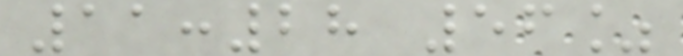11:28 56%
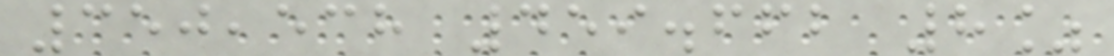350,538 459.662 8%
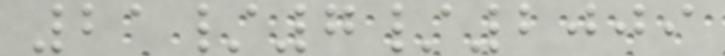21/7/2009
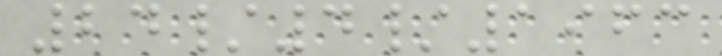24/4/1963
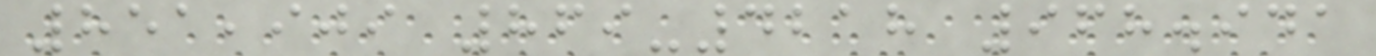851,909 869-4218 968.941
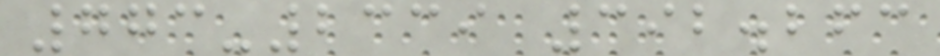773-2339 392.263
